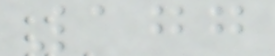177
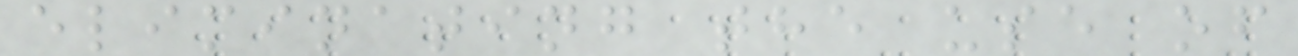eliminating the use of
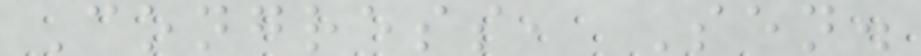Congress, Sen.
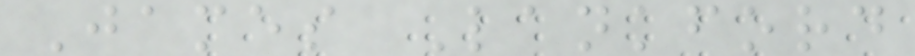James Lankford
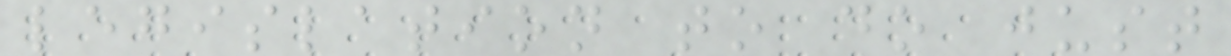legislation to do just
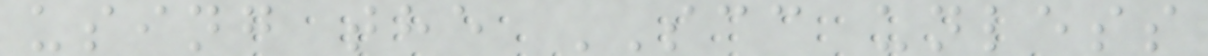using the SCC unless
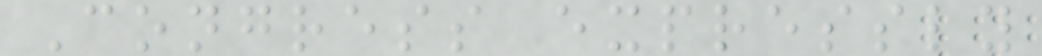Congress expressly
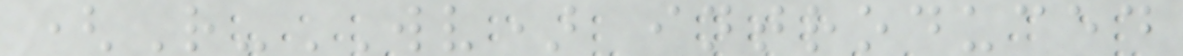(R-WV) introduced
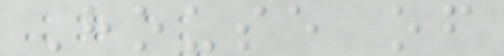House of
